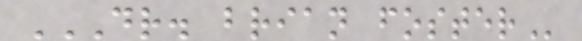DR. BRIAN FOSTER
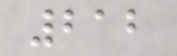212
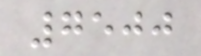7500
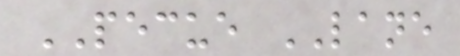PECUE LANE
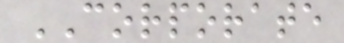CORPORATE
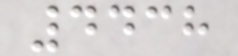4438
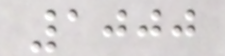1000
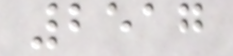2517
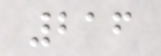216
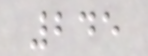245
